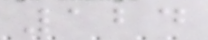124
